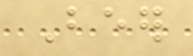Beer
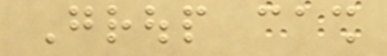Group cash
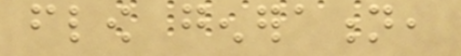flow generation,
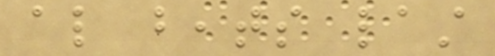also beats last
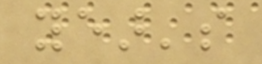year's
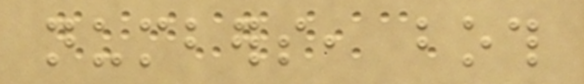numbers, both
